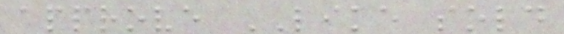approve LIKE sold
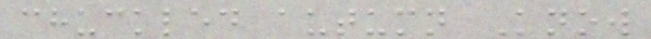chuckled autumn Know
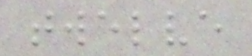twelve
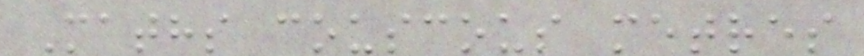Maths couscous metres
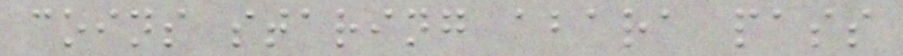coins staring abara pass
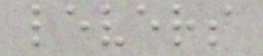levers
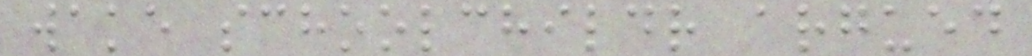wake schoolchildr argued
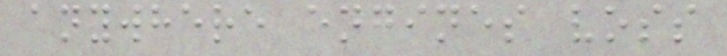anywhere engines voss
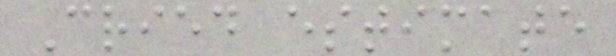Cried estimate
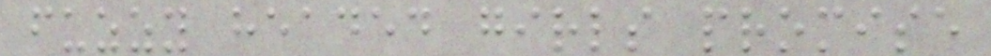fuzzy headed girls promise
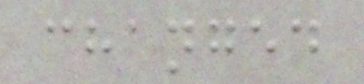changed
